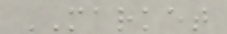MARKET
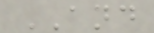AND
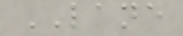LANE
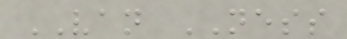VAN NESS
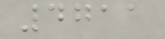4711
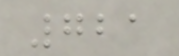721
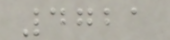4721
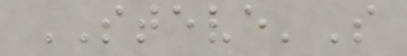STEVE'S
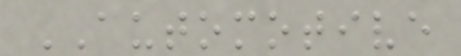AUTOMOTIVE
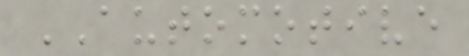AUTOMOTIVE
